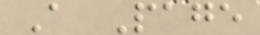A Page
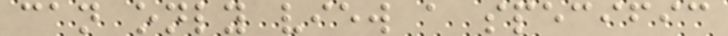can only view a specific
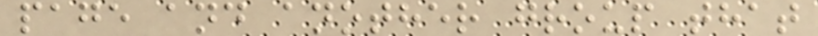page and another group that
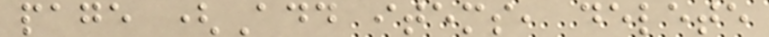page (Add items, delete
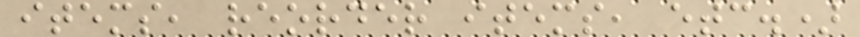items, reorder items, etc.)
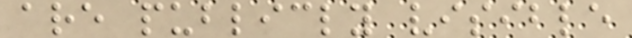are publicly visible
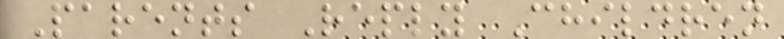Parents Reply Children
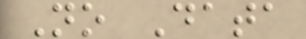No Data
